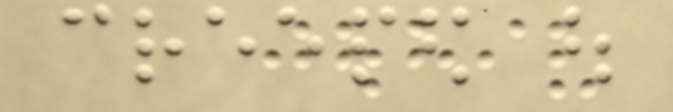creeped out
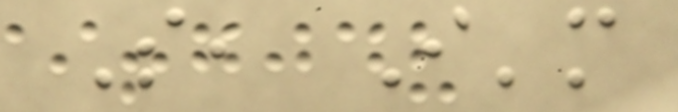So, I'm
